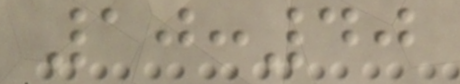10:40
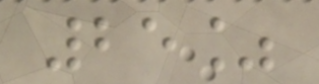25%
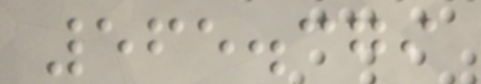565.379
